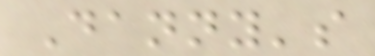Danny's
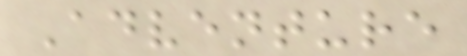Adventure
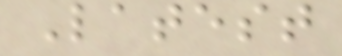Latest
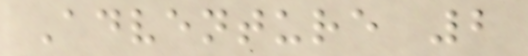Adventure 2
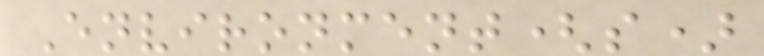Environment(s)
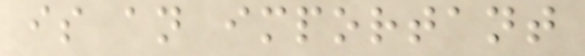is an important
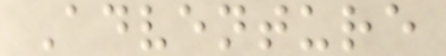Adventure
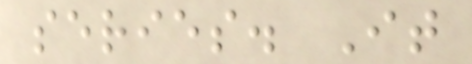series. It
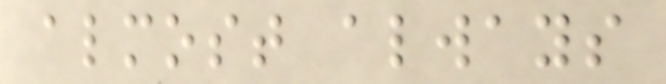almost always
